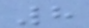8
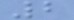2
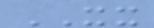XX
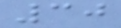30
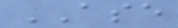ASE
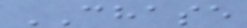CHASE
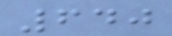640
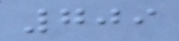709
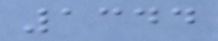1344
